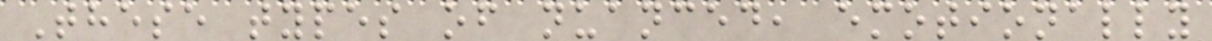These types of nuanced, emotionally
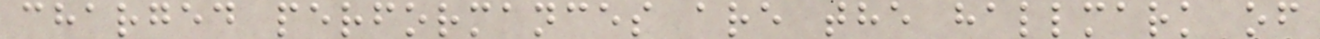charged performances are the hallmark of
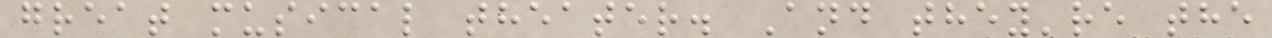great musical theater. And they're the
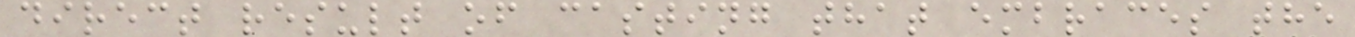direct result of casting that embraces the
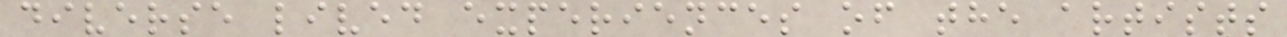diverse lived experiences of the artists
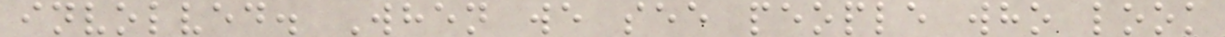involved. When we see people who look
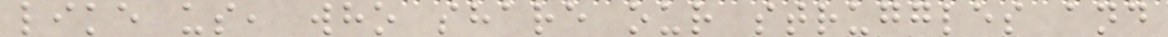like us, who share our struggles and
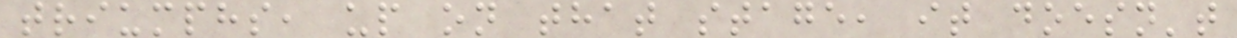triumphs, up on that stage, it doesn't
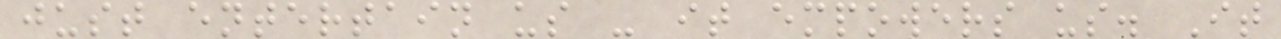just entertain us - it empowers us. It
